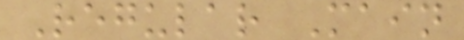Regular Main
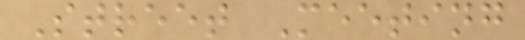Street Meeting
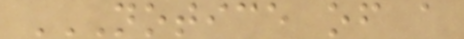NOTICE OF A
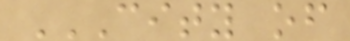CITY OF
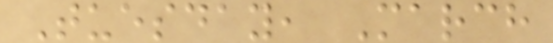Tuesday, March
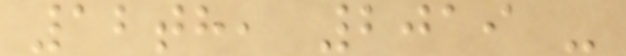12th, 2019 -
